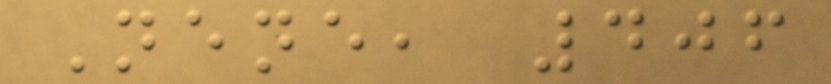Nene, 406
